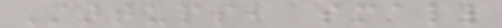Startups, small
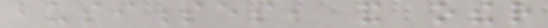businesses, and other
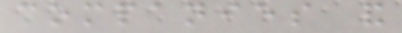companies and
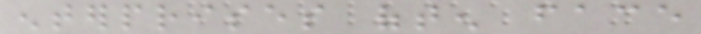enterprises often face
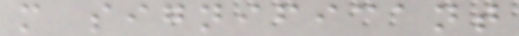more significant
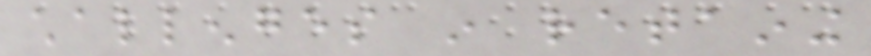challenges in retaining
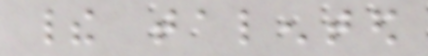their talented
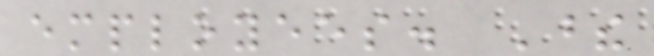employees. These
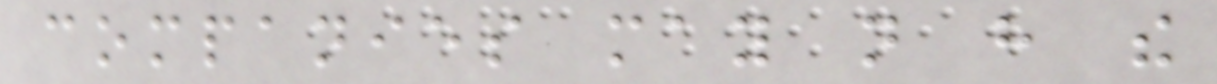companies may not have the
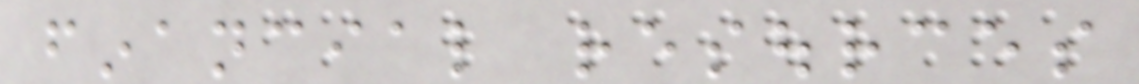financial resources
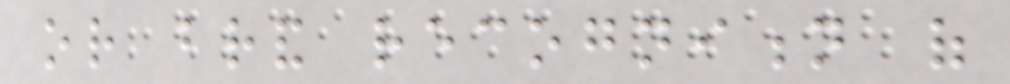or brand recognition of
